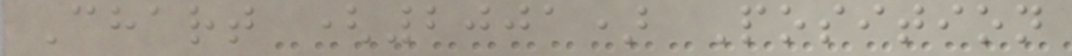Chart (2001) Position
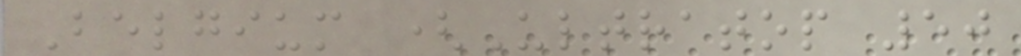Belgium (Ultratop 50
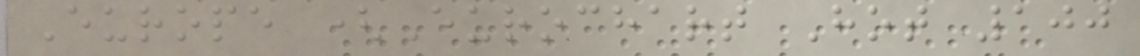Europe (Eurochart Hot 100
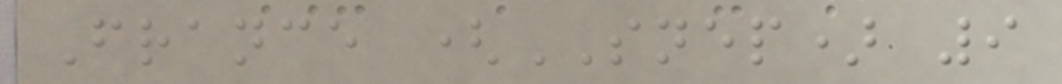France (SNEP) 9
